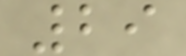29
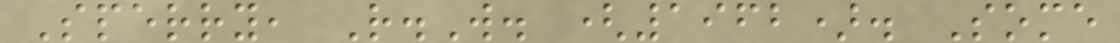Sperry, R.W. (1962). Some
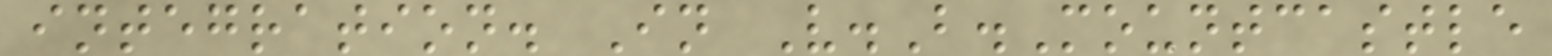integration. In V.B.Mountcastle
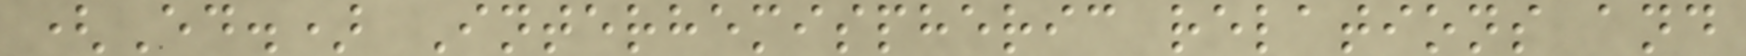(Ed.) Interhemispheric relations and
